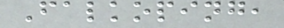Falkoping,
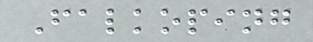Falkoping
